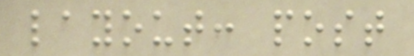layout: post
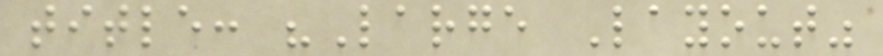title: "Large Layout"
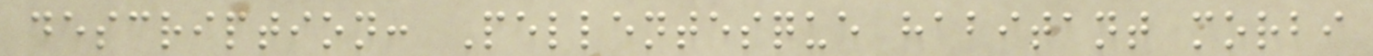description: Pellentesque habitant morbi
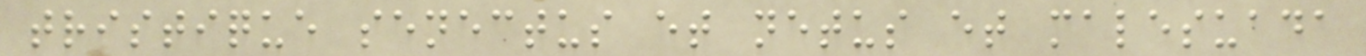tristique senectus et netus et malesuada
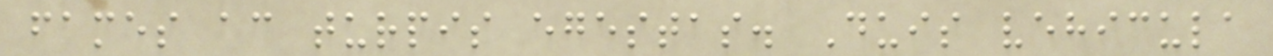fames ac turpis egestas. Duis vehicula
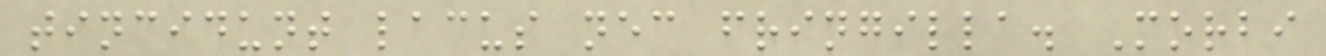tincidunt lacus nec fringilla. Morbi
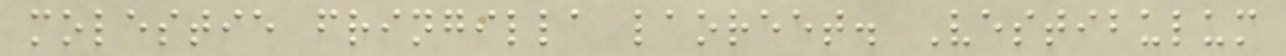molestie fringilla laoreet. Vestibulum
